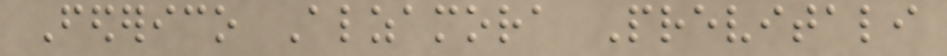Federico Alzamora Previtali
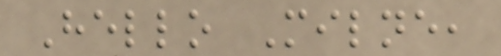Hello Milne,
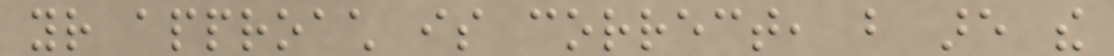your approach is correct, but are the
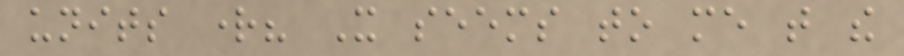units right? It seems to me that the
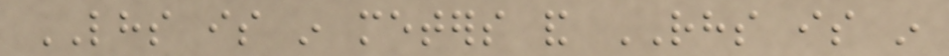LHS is in meters and RHS is in
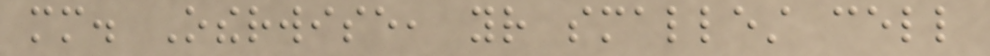mm. Otherwise, your smallest cell
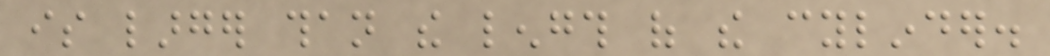is larger than the length of the cylinder.
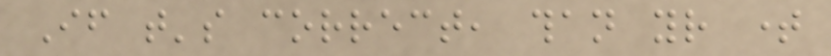If that's correct, than your time
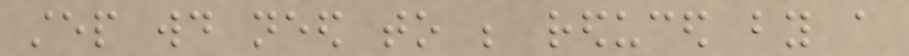step would need to be reduced by a
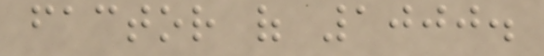factor of 1000.
